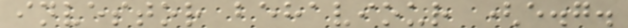investor behaviour (e.g.
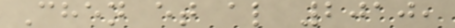Chen et al 2010,
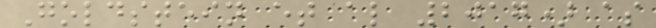Goldstein et al 2017) as
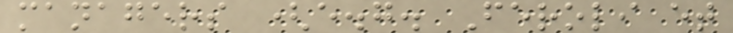managers (e.g. Feroli et
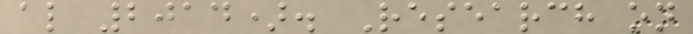al 2014). Research on
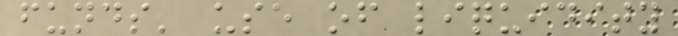funds' use of liquidity
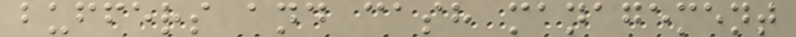buffers and cash management
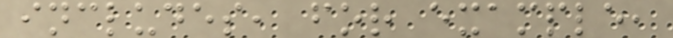includes, for example,
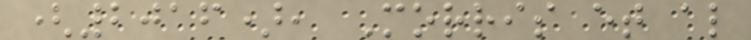(2016), Morris et al
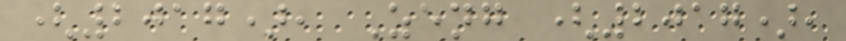(2017), Zeng (2017),
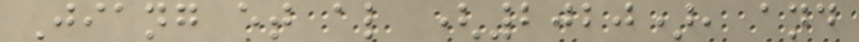Jiang et al (2020), and
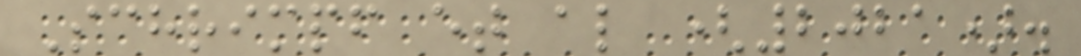Schrimpf et al (2021).
